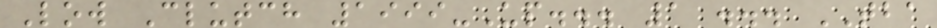Low Clutch 1999-Up... 1 ... TBA
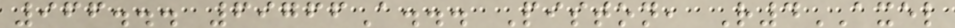966... 69766A... Piston, R4AXEL
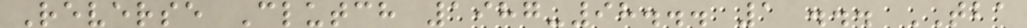Reverse Clutch 1987-98... 1 ... TBA
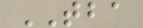TBA
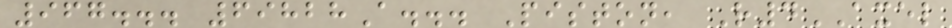967... 69828A... Piston, R4AXEL
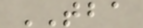TBA
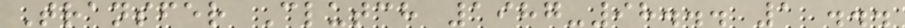Transfer Clutch 1987-98... 1 ...
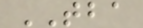TBA
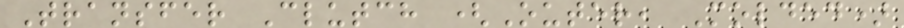Transfer Clutch (Outer, Molded)
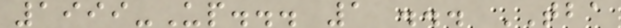1999-Up... 1 ... TBA
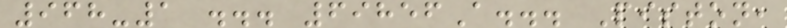968-1 ... 69856A... Piston,
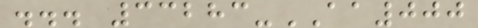... 33283-AA000
